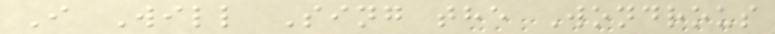I Will Sing the Wondrous
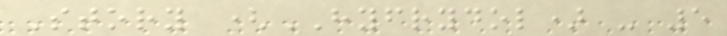Story (HYFRYDOL) - 5
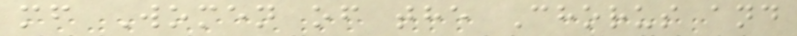mf Women of the Chorus and
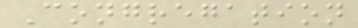Congregation
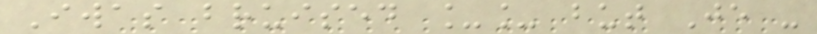Iwas bruised __ but Je -
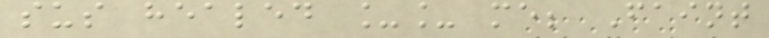sus healed __ me; Faint
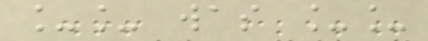__ was __
